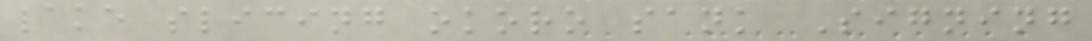lake slicing okoro sank Signing
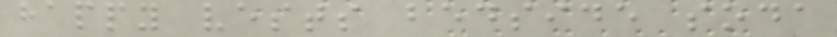happy vests bedside soda
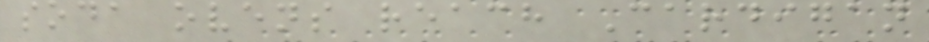soda ovens reach Cardigan
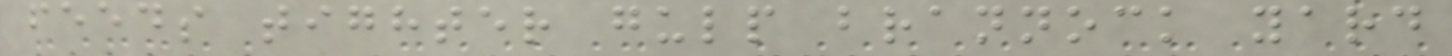feeds tighter gulp brannock yard
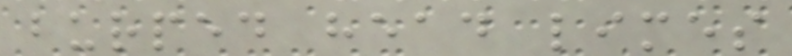burped head limes
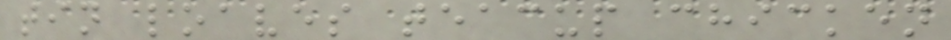tin loaves teacup chicken
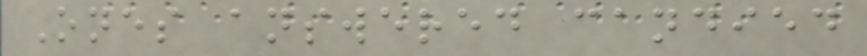Ones answered candied
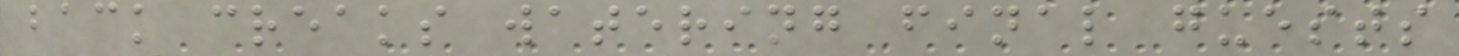back creaks watering final guests
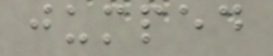jumped
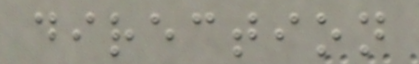direction
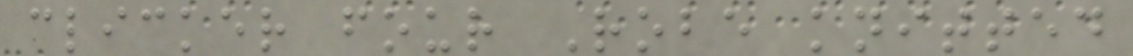clicker four Robe knitted
